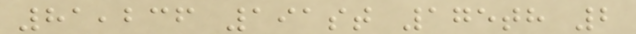81,236 191st 175th 2
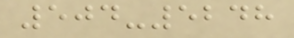504-5248
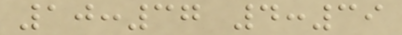10:37 4:39
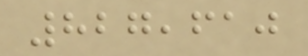827,610
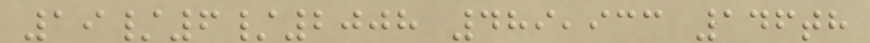19/6/2008 489,933 146th
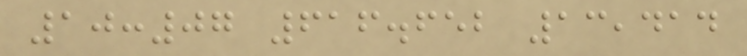10:07 616.652 13,414
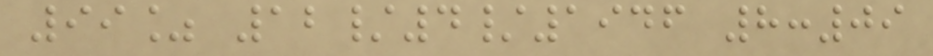99% 12/4/1946 8:09
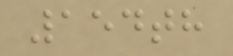154th
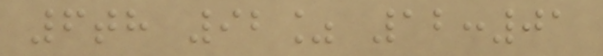6th 92% 12:01
